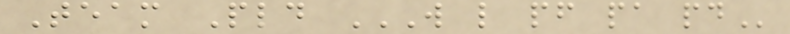Team Pld W L PF PA PD
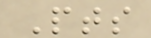Pts
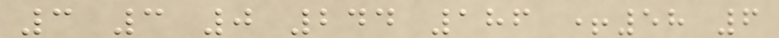3 3 0 244 186 +58 6
